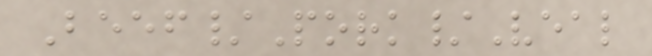Beef/Pork/Veal
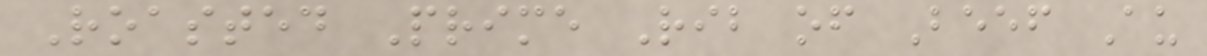Roasted Prime Rib of Beef Au
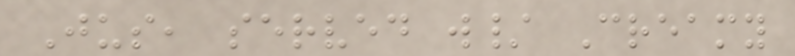Jus, served w/ Creamy
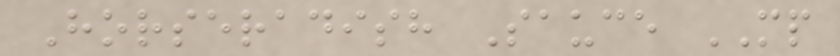Horseradish Sauce MP
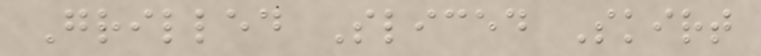Grilled Sliced Skirt
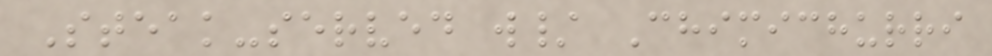Steak-served w/ Chimichurri
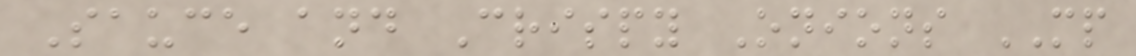Sauce and Crispy Onions MP
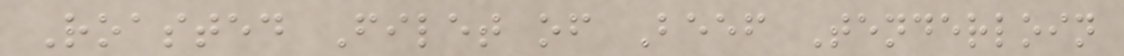Roasted Filet of Beef Tenderloin
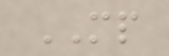MP
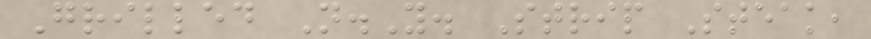Grilled N.Y. Strip Steak,
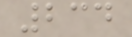234
